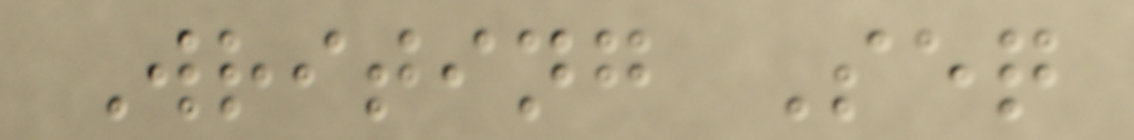Writing Seq
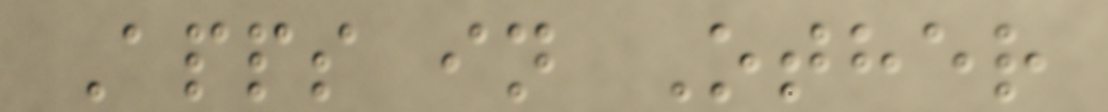Apps in Other
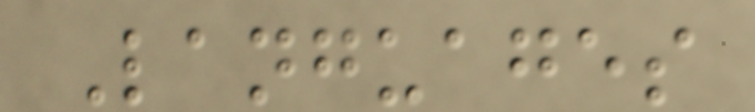Languages
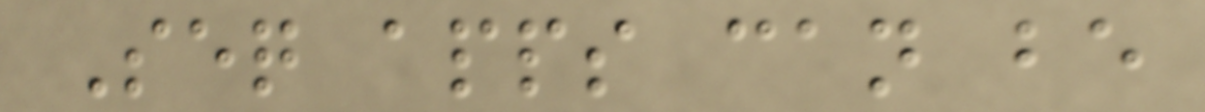Seq apps can be
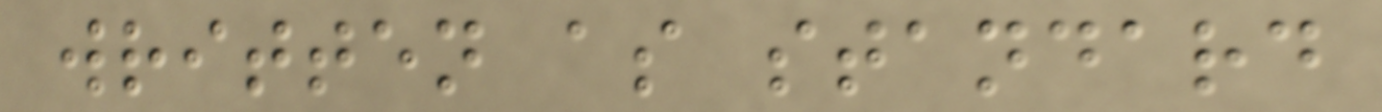written as standard
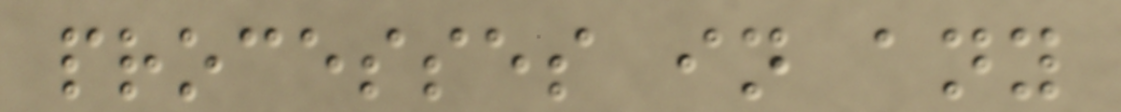processes in any
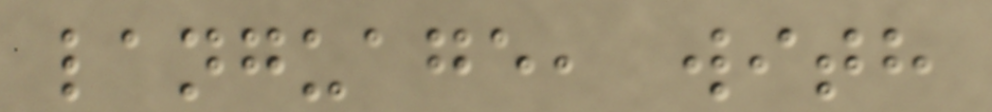language, with
